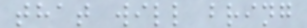that will bring
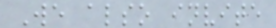We also invite
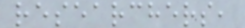researchers,
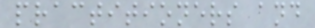practitioners and
